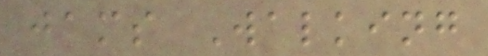jams Walking
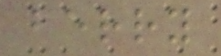berry
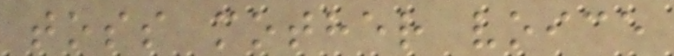toss mother voice
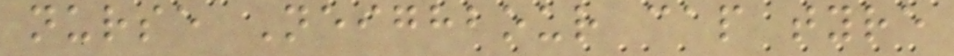nurse Neighbour cap tyre
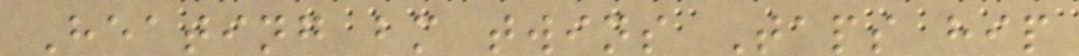Heating bm twins Taps hip
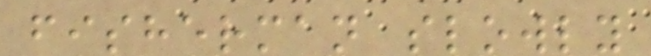fisherman slowly
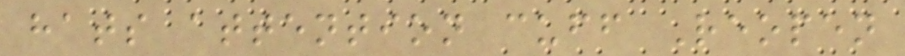hats attention cuff Reopen
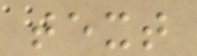text
